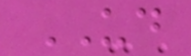UD
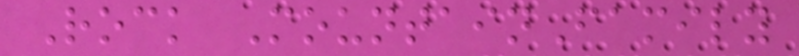Rock MountainFamily
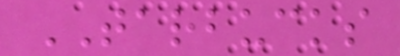TARBUCKS
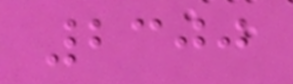2300
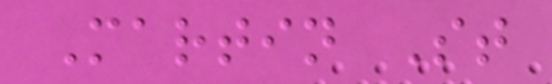Martin St
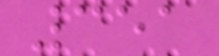351
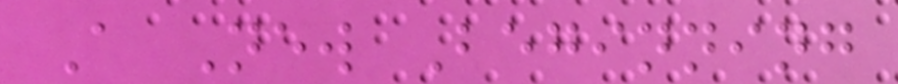A New Beginning
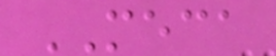MECA
